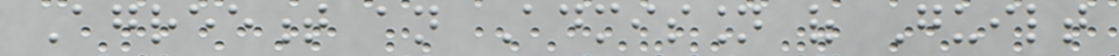Agreement an Admission of Guilt
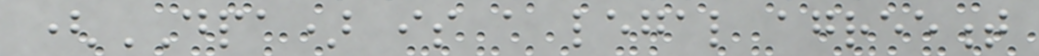(DPA) is a legal agreement
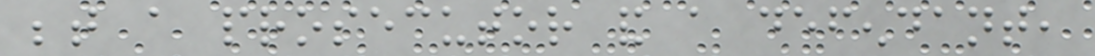between a prosecutor and a defendant,
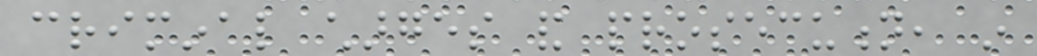criminal charges and prosecution, in
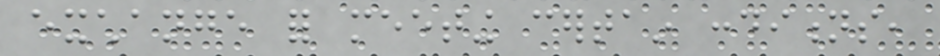exchange for meeting certain conditions,
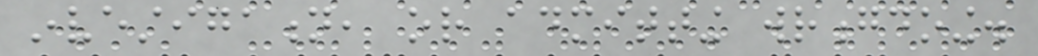investigation, or admitting wrongdoing.
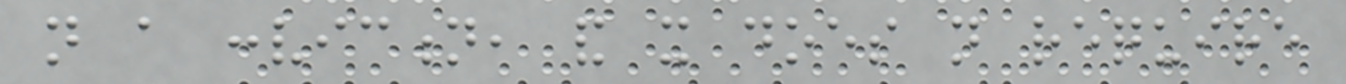not a conviction, and it does not require
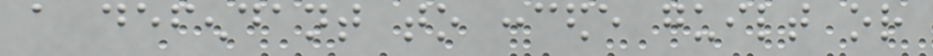a defendant to concede guilt or
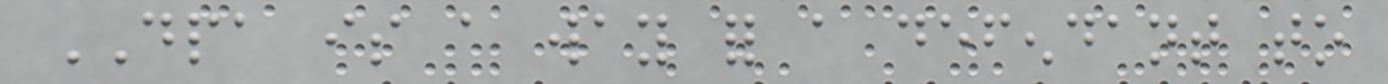DPA is a way for a defendant to
